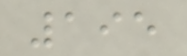195
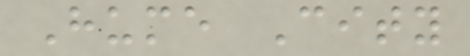Hume City
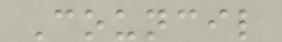Council
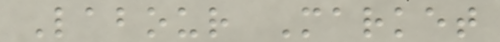Labour Market
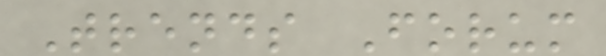Trends Forum
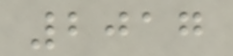2017
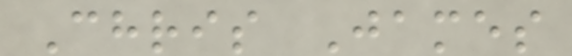Chris James
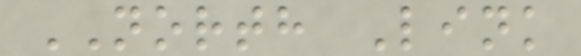NORTH Link
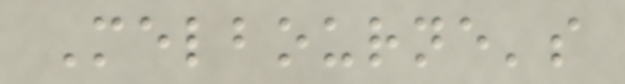Melbourne's
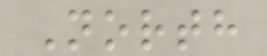North
